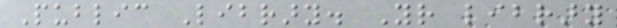Public Library. Your library
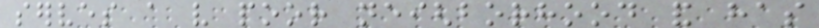serves a very poor neighborhood and has
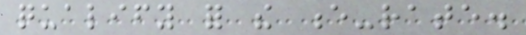qualify for the e-rate.
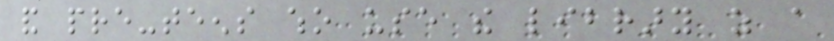and pre-teens who use the library as a
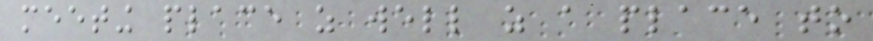meeting place as well as a place to
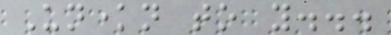Unknown to you...
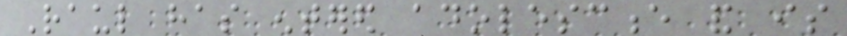Raul has entered adolescence and is
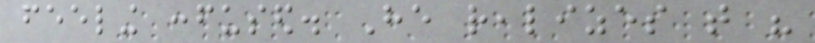feeling confused. He realizes that his
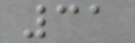31
